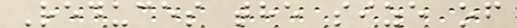Reduces the size of
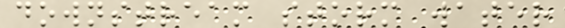downstream storm water
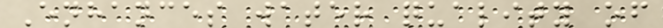Enhances water quality of
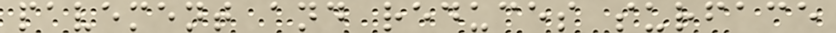pavement and reduces surface
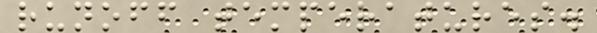runoff temperatures.
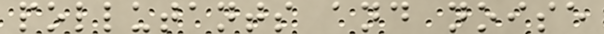pollutants and noise
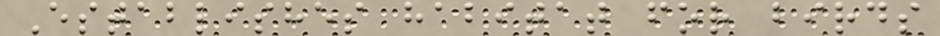Establishes habitat for birds
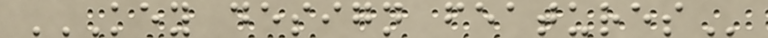KEY DESIGN FEATURES
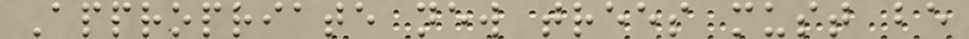Appropriate new trees must be
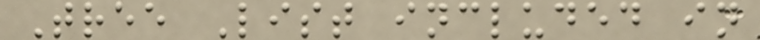Tree List included in
